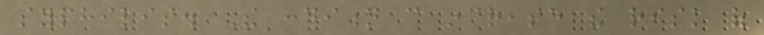syphilis. The condition can increase the risk of
